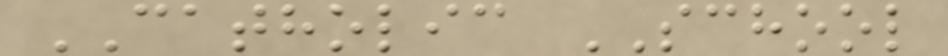CATHOLIC SCHOOL
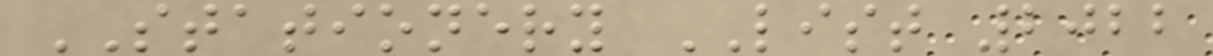STATIONERY LIST 2022
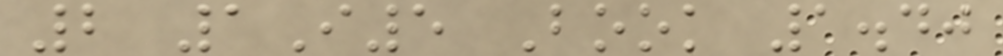2 1I5 Book 1.40
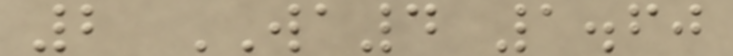2 WA4 1.60
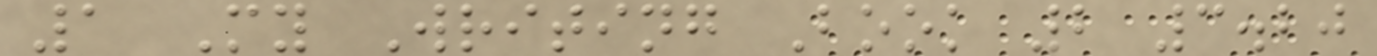1 My Writing Book 2 3.20
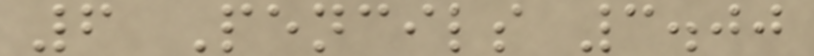6 Pencils 3.00
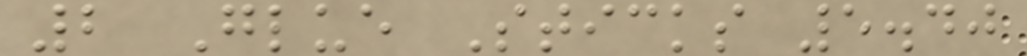2 Glue Sticks 5.40
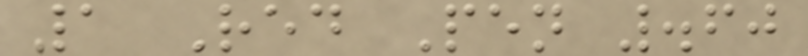1 Red Pen .60
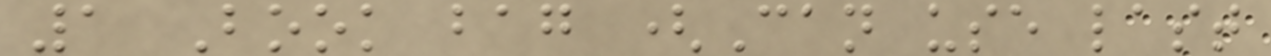1 Book bag (Can use last
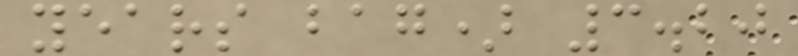years bag) 3.20
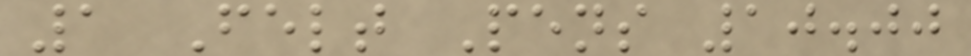1 Felt Pens 10.00
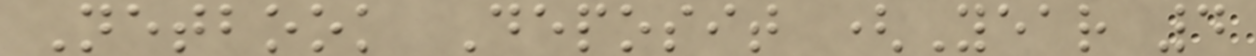Netbook Deposit (Year 4
